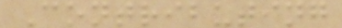Contributing
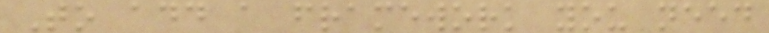To add a framework you need
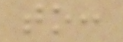to:
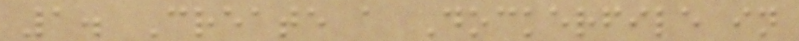1. Create a Dockerfile in
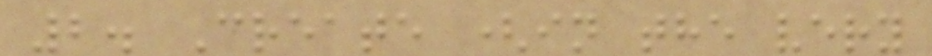2. Create (in the very
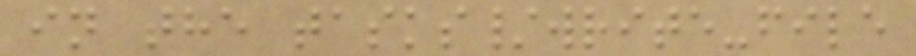in the tasks/write-file
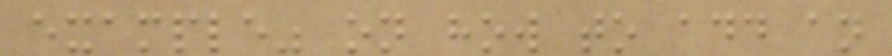example" on how to add an
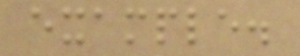example.
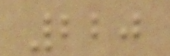220
